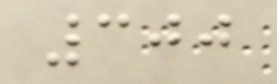300
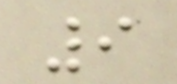9
